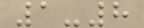1-8
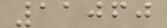11060
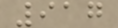917
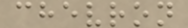chevron
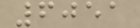6051
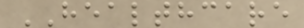HEALTHCARE
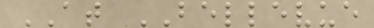AT BELLEVUE
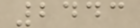2443
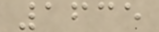1635
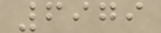6979
